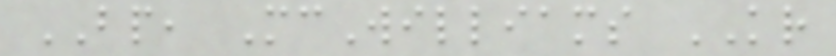BP, McWilliams KR
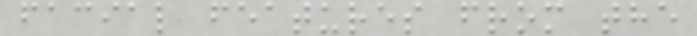facial features from the
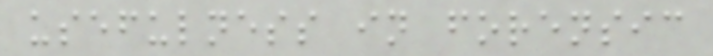usefulness in forensic
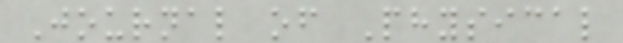Journal of Physical
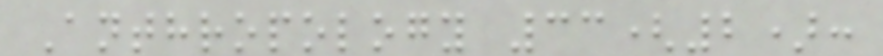Anthropology 33(2):
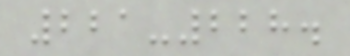221-228.
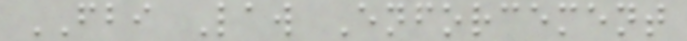FBI Law Enforcement
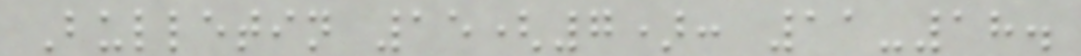Bulletin 15(7): 11-18.
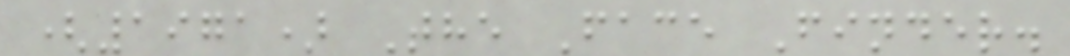(1971) The Face Finder.
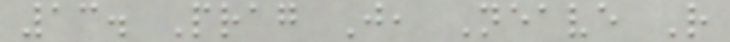13. Prag J, Neave R
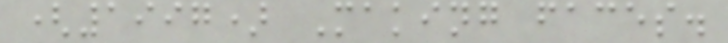(1997) Making faces.
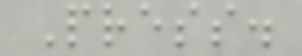Press.
